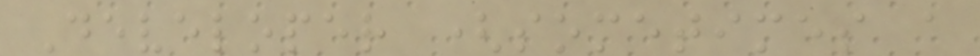Developer (sometimes a
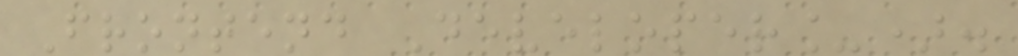Frontend Developer_).
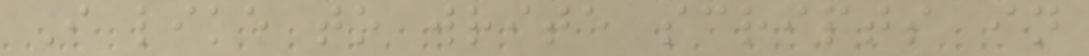I like to write scripts in
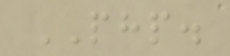PHP.
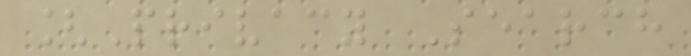[Privacy Search
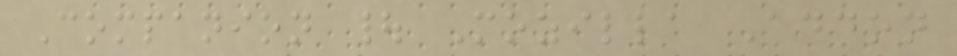Companion | Mozilla Addon
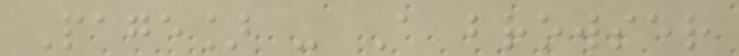Page] - A browser
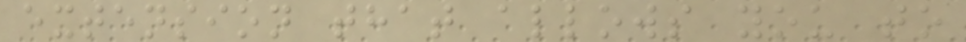extension that allows you to
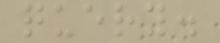query.
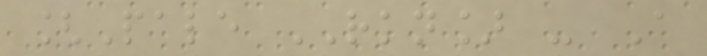[Pale RKN] - A
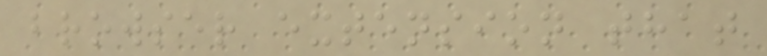browser extension that
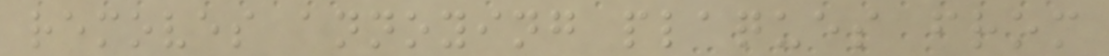removes annoying plaques from
